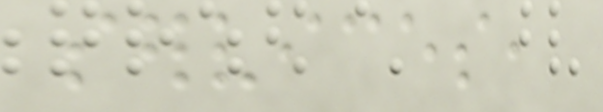services,
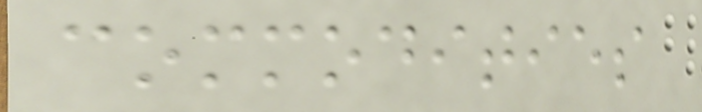commodities
